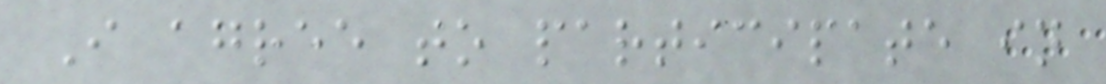I agree to participate in
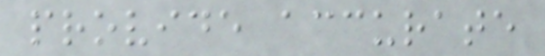provide accurate
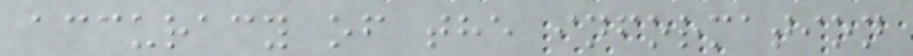accuracy of the information
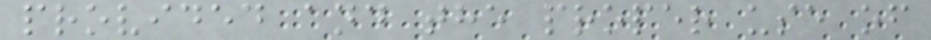provided and the proper use of
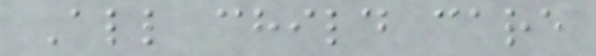All child care
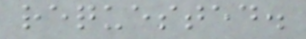requested.
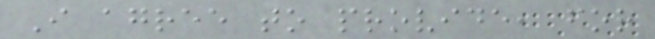I agree to provide, for
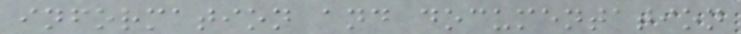information and documentation
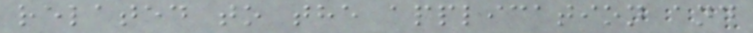related to the application and
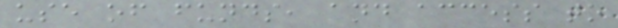use of funds, and access to
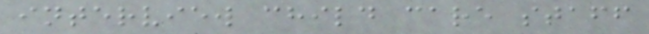interview child care staff
